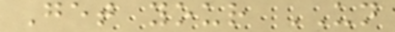Get your UN
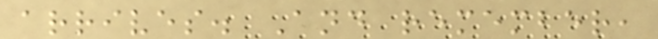arrives. And remember,
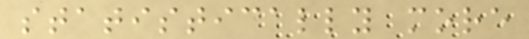statistically more
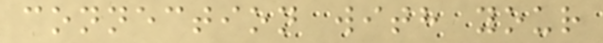connection with your
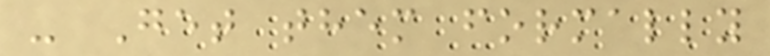- Get them formally
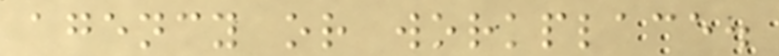agency or workplace.
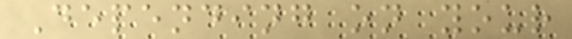Depending on your
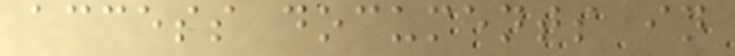access documents in
